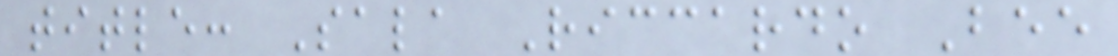title: Sala Riccardo Bee
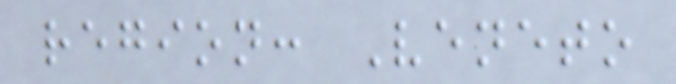region: Veneto
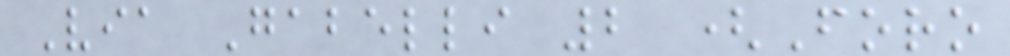Via Gabelli 2 (Foro
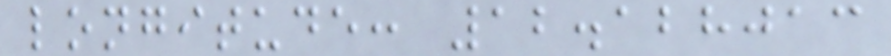longitude: 12.128013
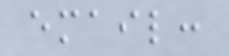email:
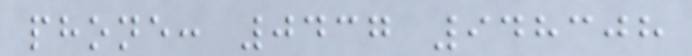phone: 0437 948308
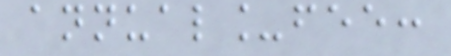annual_fee:
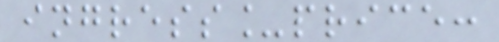ingress_price:
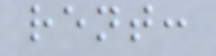rent:
